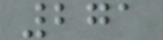271
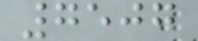7507
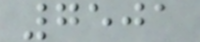7501
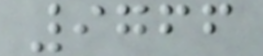9766
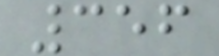356
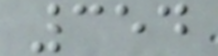354
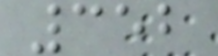352
